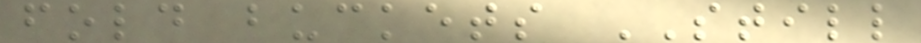fold buckets STILL
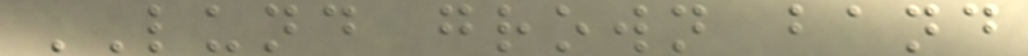LUND grown band
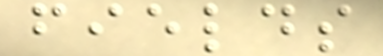fields
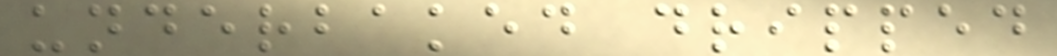underbaked dripped
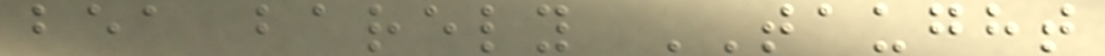bea barely TAUGHT
